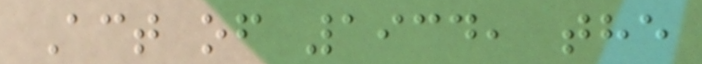Act of 1934, the
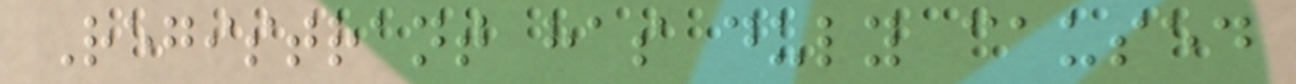Registrant has duly caused
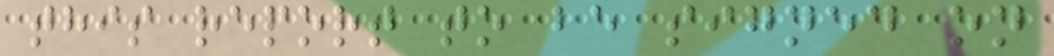this report to be signed on
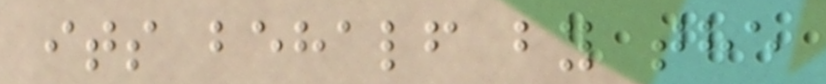its behalf by the
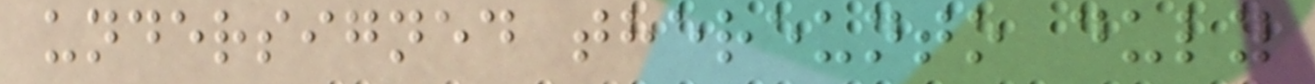undersigned thereunto duly
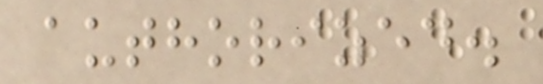authorized.
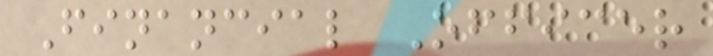Financial Officer
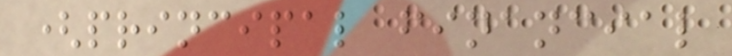(principal financial
